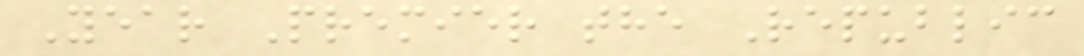Year Premier the Republic
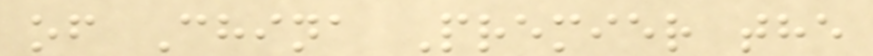of China Premier the
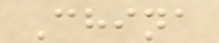China
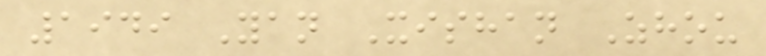1949 Yan Xishan Zhou
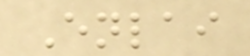Enlai
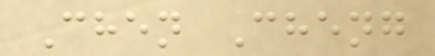Chen Cheng
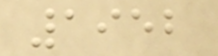1952
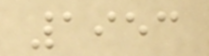1953
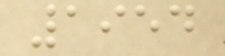1954
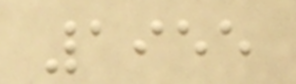1955
